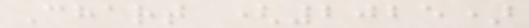Chart (2025)
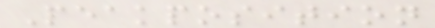Peakposition
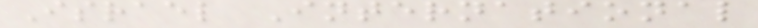Israel International
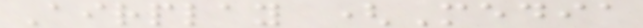Airplay (Media
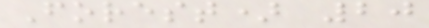Forest) 20
